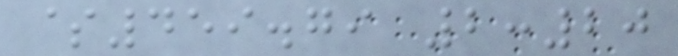$459.79 2:20
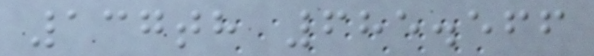137th 685.566
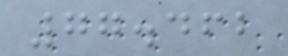77.462
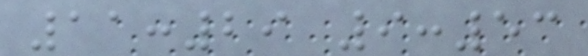11:29 9:53
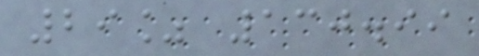29% 130.99
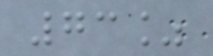73%
